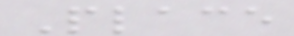Place
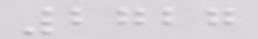2727
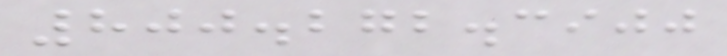800.272.3900
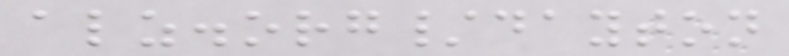alz.org/dayton
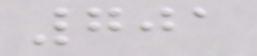701
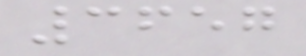3657
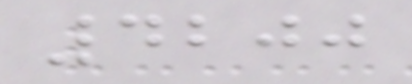4200
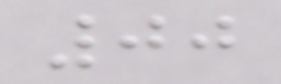00
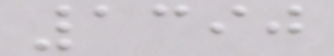1390
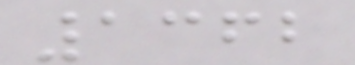1362
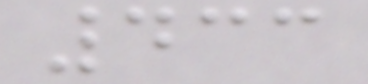433
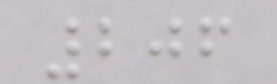206
